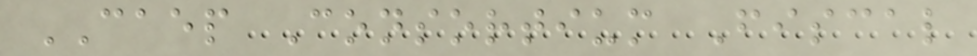CAEP Consortium Fiscal
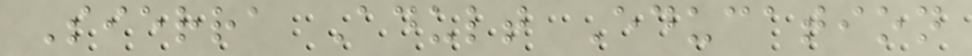Sierra Adult Education
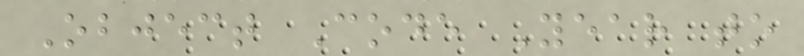Object Code Year to
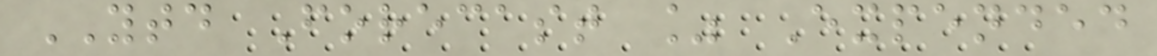YTD Forecast % Expended
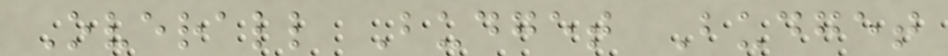Overall Budget Budget
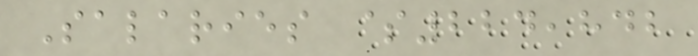Salaries $224,842
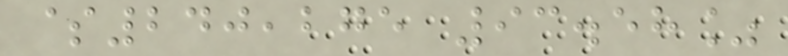$240,275 93.58%
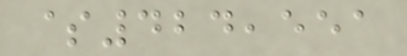$424,551
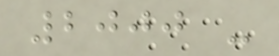2000 -
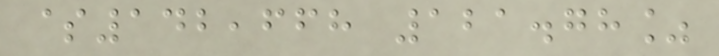$142,668 121.78%
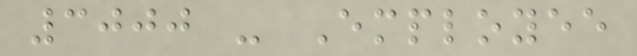3000 - Employee
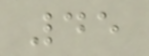45
